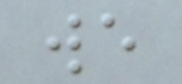we
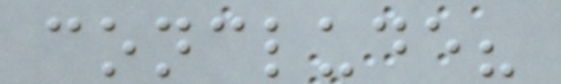conclude?
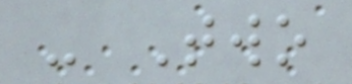- Two
